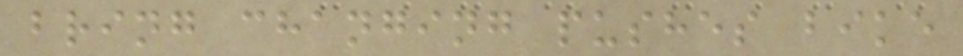bring changing pushes bike
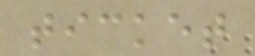ticket
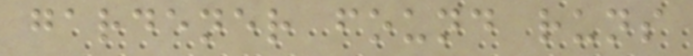gardener found runs
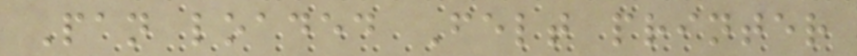Pan loaded Felt printer
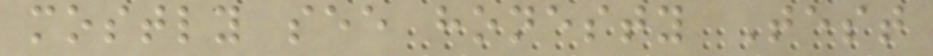mostly see honesty Test
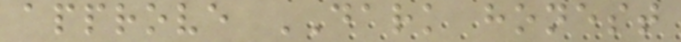approve DARK honest
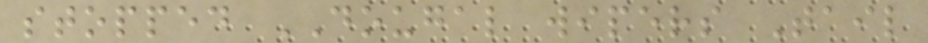stopped DOUGAL wipers Tail
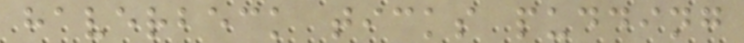haverbeck ticks pudding
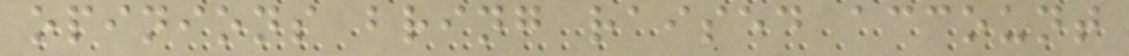opinions bring raised account
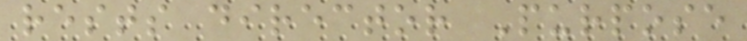rests director Purpose
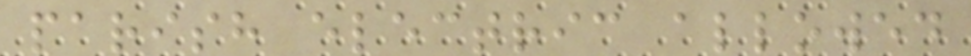parish electric allowed
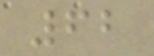62
